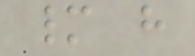many have
